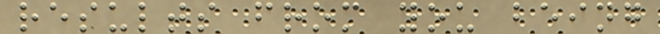results from you being
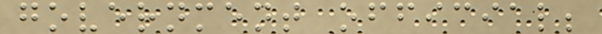government official;
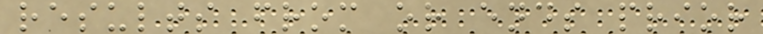results from or ends prior
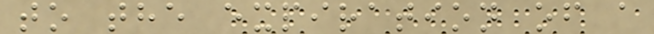to the expiration of a
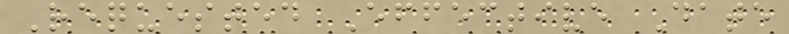Requested Effective Date
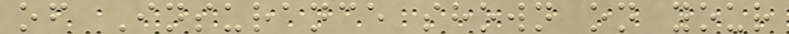of Insurance shown on your
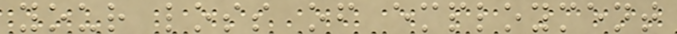your loss of employment
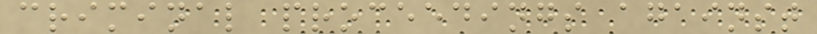criminal proceedings against
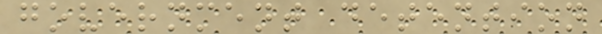government detention
